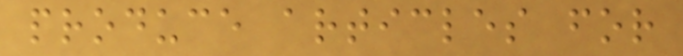produce articles for
